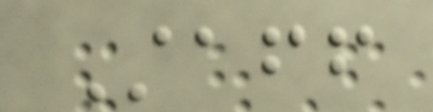Staff
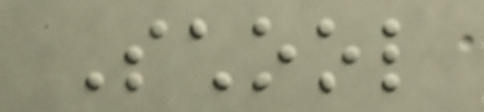School
